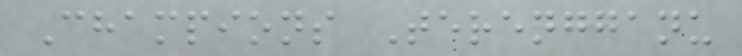Champions Terengganu
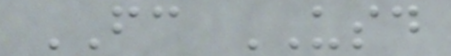FC USD
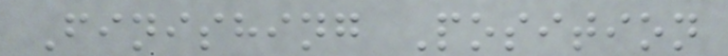Finishing Position
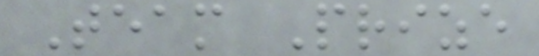Team Prize
